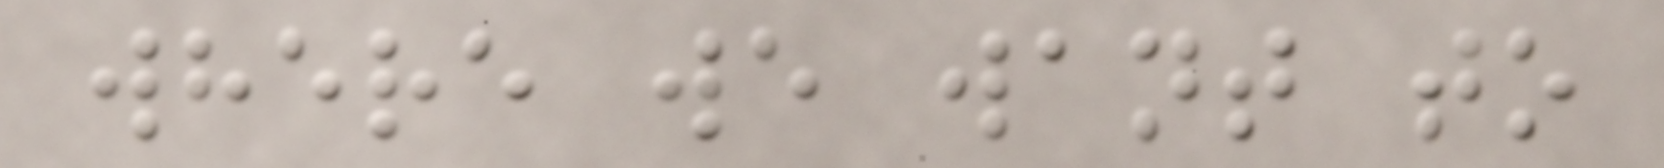where we want to
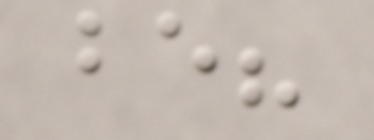be?
